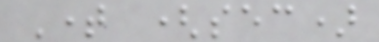Time (sec)
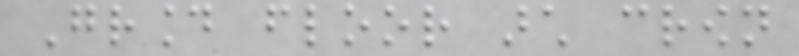Ground floor arch crown
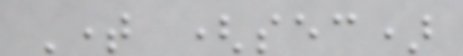Time (sec)
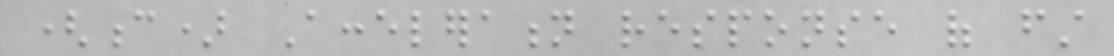(c) Acceleration response of first
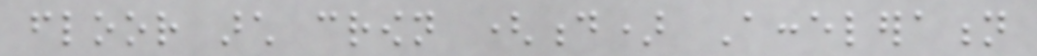floor arch crown (d) Acceleration
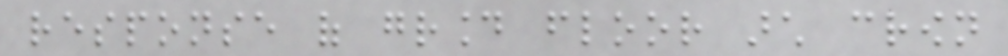response of ground floor arch crown
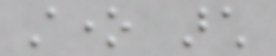stone arch
